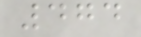474
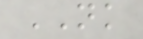NK
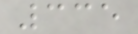335
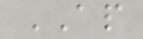AP
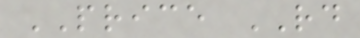PRICE RD
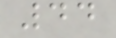44
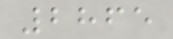2865
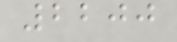2200
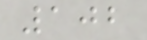102
